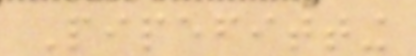Pipefitting
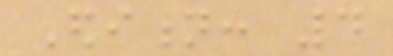Edition: 4
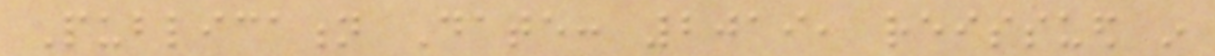Publication Date: 2019, reissued in
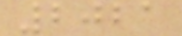2021
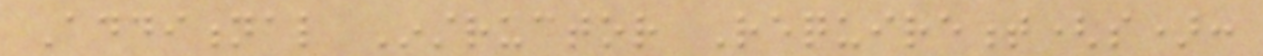Additional Instructor Requirement(s):
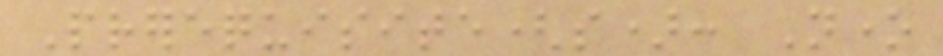Prerequisite(s): None
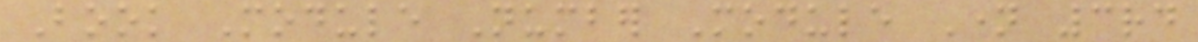Book Module Number Module Name 3rd
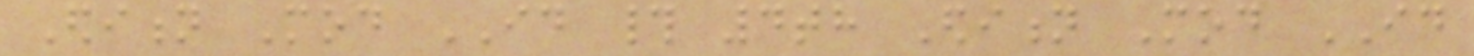Edition Mod ID # 4th Edition Mod ID
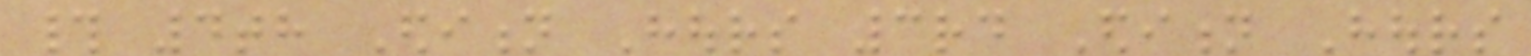# 4th Edition Hours 3rd Edition Hours
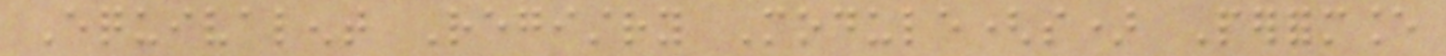Equivalent Registry Module(s) Performance
